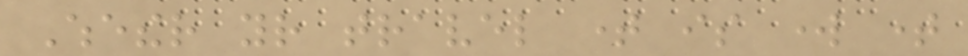Whether your travel time is work time
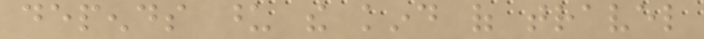depends upon the kind of travel
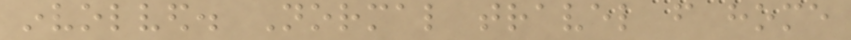involved. Normal travel from home
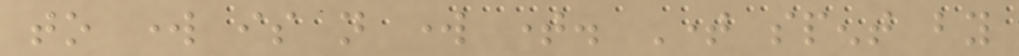to work is not work time. Time spent by
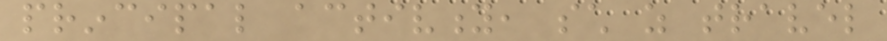principal activity, such as travel
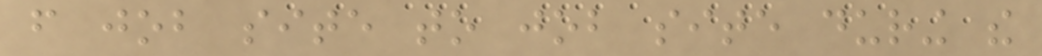from job site to job site during the
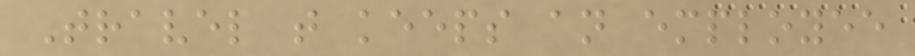Travel that keeps an employee
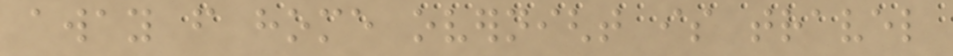away from home overnight is travel
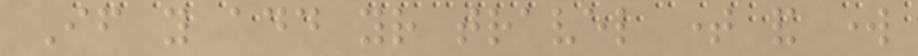If you add your travel time and work
